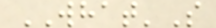WHAT'S
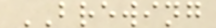BREWING
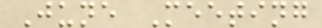June Meeting
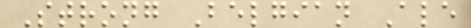Strong Belgian Ale
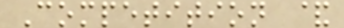Competition &
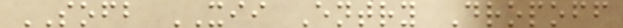SOFB XII Entry Dropoff
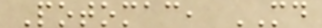Potomac, MD
